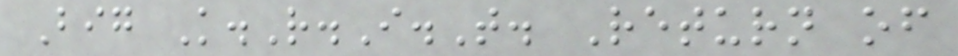Big K.R.I.T. Return of
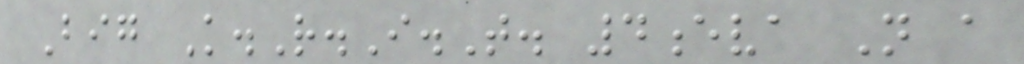Big K.R.I.T. 4eva N a
